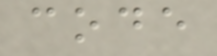code
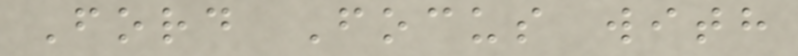Ford Focus with
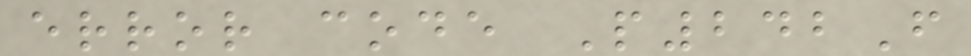error code P242F
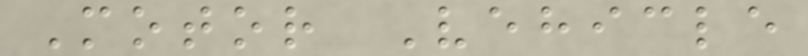Motor Vehicle
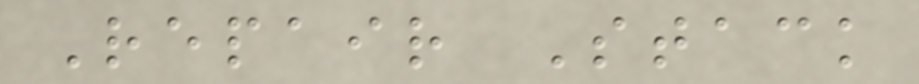Repair Stack
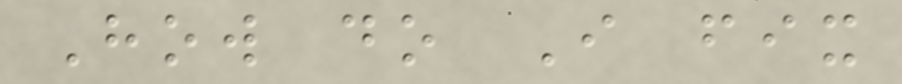How do I fix
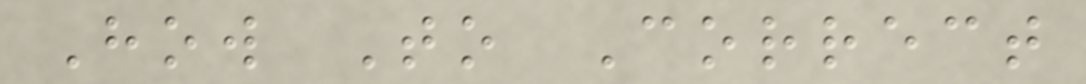How To Correct
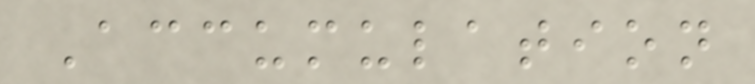Accumulation
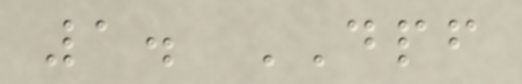1. DPF
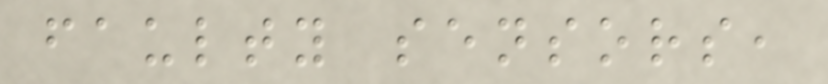faulty sensors,
